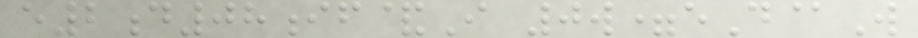e2d08if&I 0w=eD@W
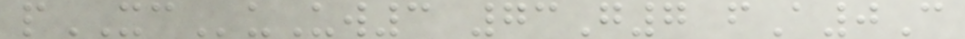pXCuUw3 73G7 fA0C
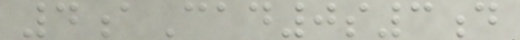4aCad0s3d
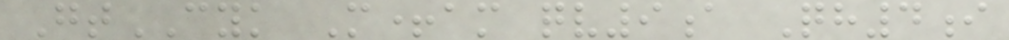GtCYK M+am qv9a Qh4i
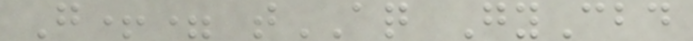G+= tAQ GyCbd
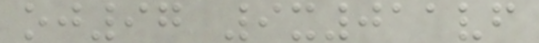oj97 9x011vf
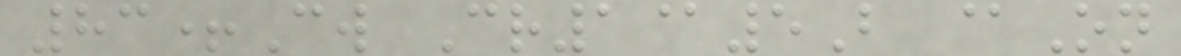83+Cw Cr1@5B @On
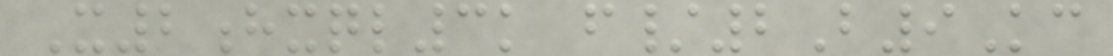X2hxql3k f/2B9Kc
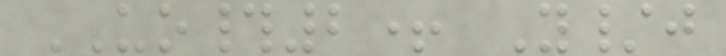UO#2+ Y/j
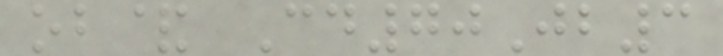ob& Cd70Jb3
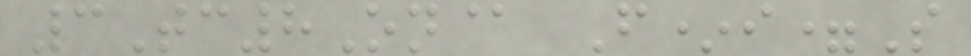3Tc8On@ F*i=S
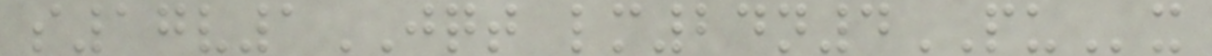s17v1JQT lm24n4PUx
